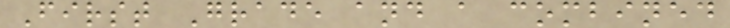First Grade and a combined
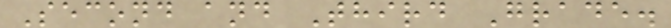Second and Third Grade.
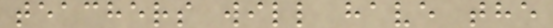teachers will have the
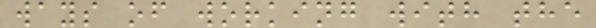ways of working with the
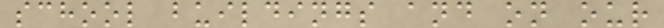school buildings and on our
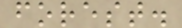forest.
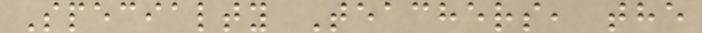Specialty Teachers, the
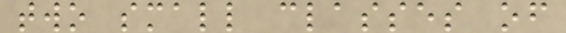two small classes of
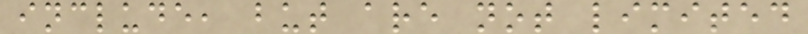include, but are not limited
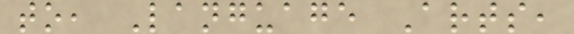to, Language Arts,
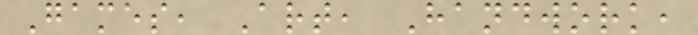Games, Art, Handwork,
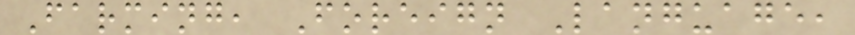Farming, Foreign Language,
